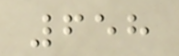658
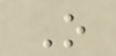O
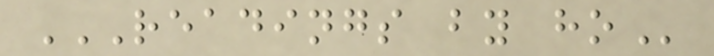READINGS BY HO
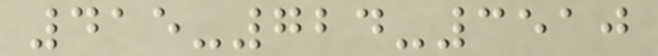415-724-3510
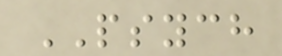PSYCH
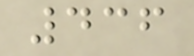436
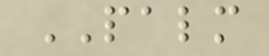PALM
